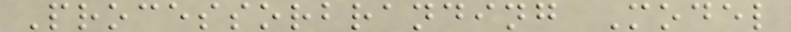Processorbranding Model
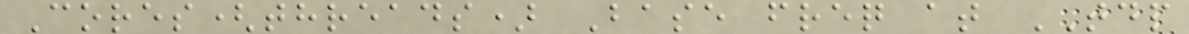Cores(threads) Base freq at TDP
